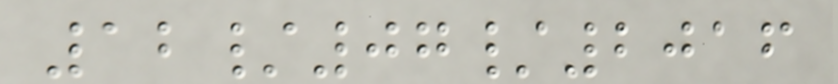12/07/2016
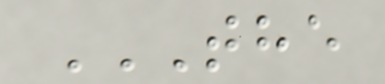THE
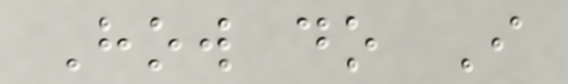How do I
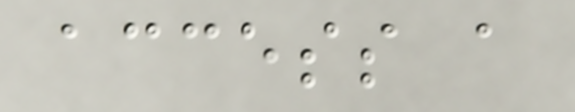access a
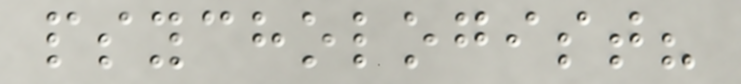psychologist?
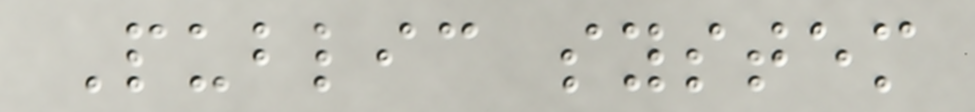Public system
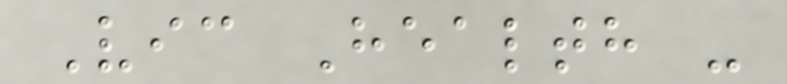Vic Health -
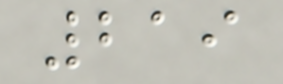219
